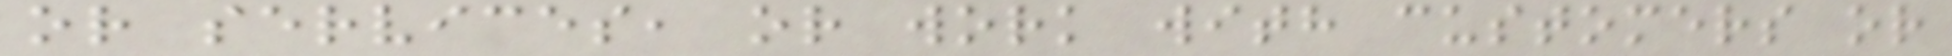or services, or work with customers or
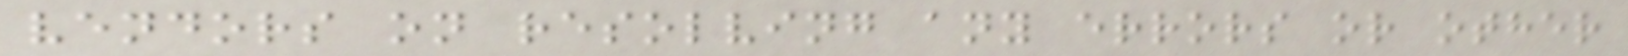vendors on resolving any errors or other
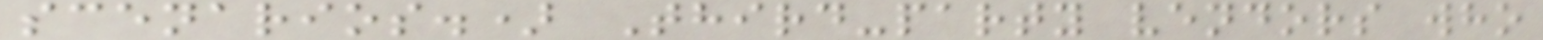scenarios.) Third-party vendors who
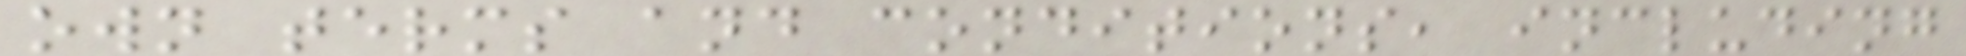own terms and conditions, including
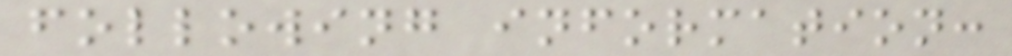following information:
